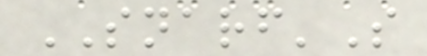SNARF'S
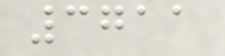3711
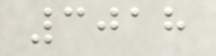3018
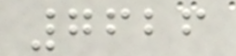7626
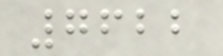7622
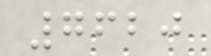7620
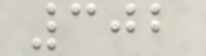302
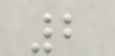2
